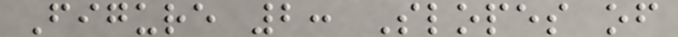Figure 2: Slopes of
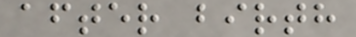after birth
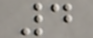4
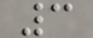3
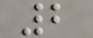2
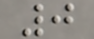0
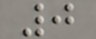0
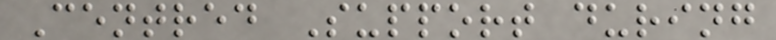Centred Support during
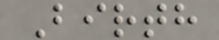Birth
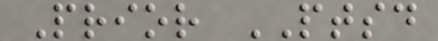Prior PTSD
